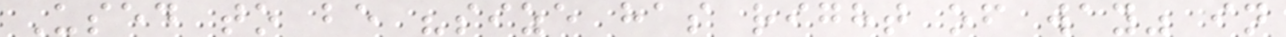Used to be "size has right of way" in
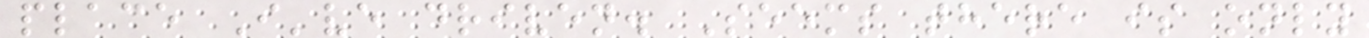place I've driven. Seems there is only
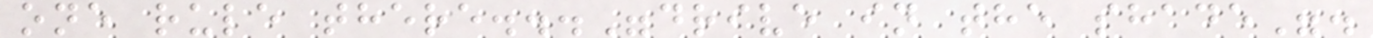one rule there..."drive in the shade".
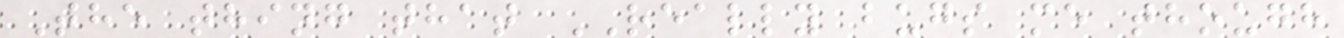The thing that REALLY bugs me though
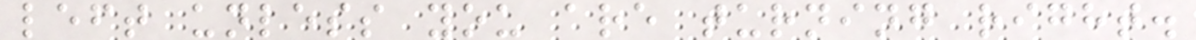left unless you are turning right.
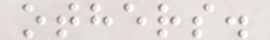others.
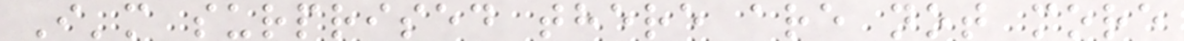I'm surprised there are not more
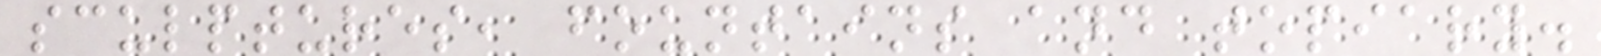sculptures, fountains and topiary.
